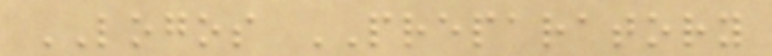LOGOS PREPARATORY
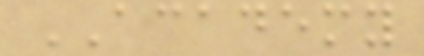ACADEMY
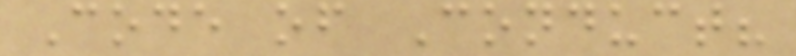Code of Conduct?
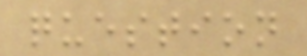question
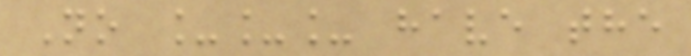No ___ have the
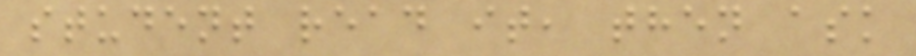student read it, then ask
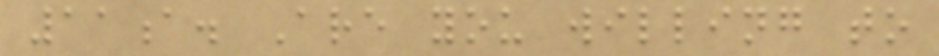11a. Are you willing to
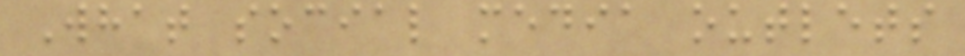What social media outlets
